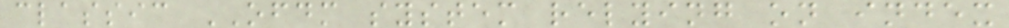classic OFDM system relying on index
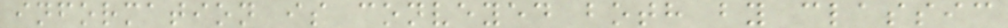information is conveyed both by classic
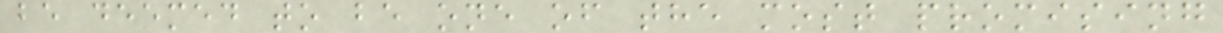be deemed to be one of the most promising
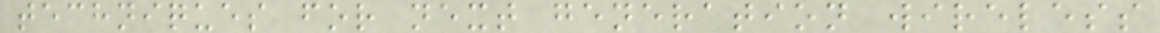techniques for next generation wireless
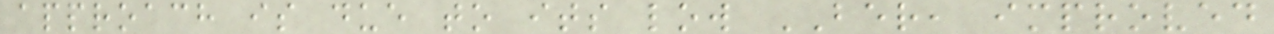approach is due to its low BER, improved
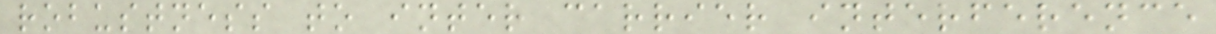robustness to inter carrier interference
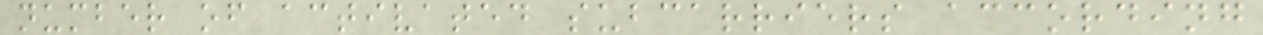number of activated subcarriers according
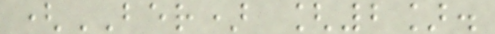(BER) [2].
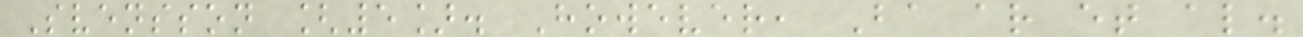Svensson [5]. However, Ba ar et al.
